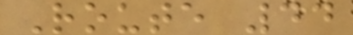Route 44
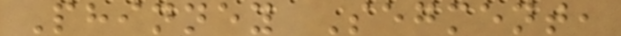Phinney Segment,
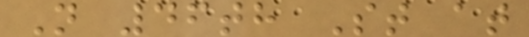N 46th St at
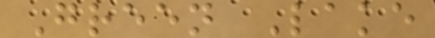Green Lake
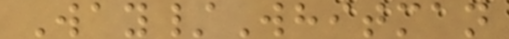Way/Whitman
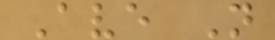Ave N
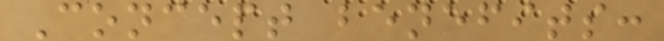Concept benefits:
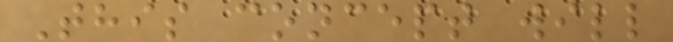This concept will
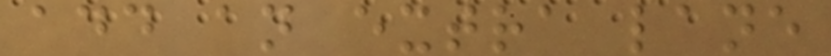add an extra lane
